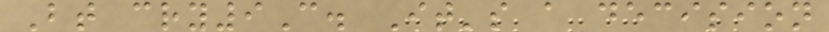Bt cry9C. It's a decision
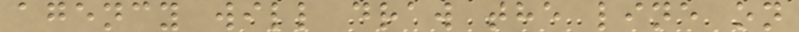agency will draw the line on
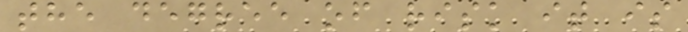the degree of risk it is
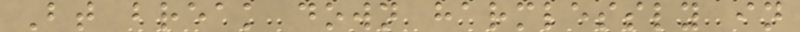Bt break down harmlessly in
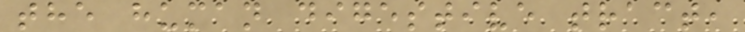the human digestive tract,
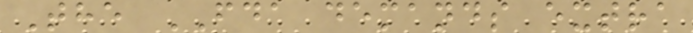The FDA demands extra
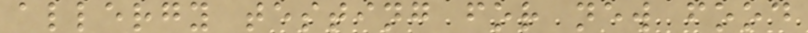allergy testing for new food
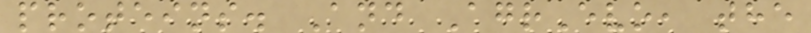proteins. And AgrEvo, the
